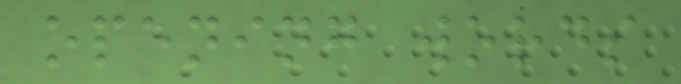opening words
